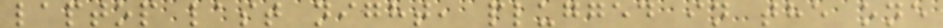laptop last night, plugged in the one
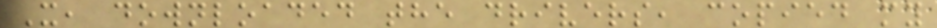X, downloaded the drivers, copied my
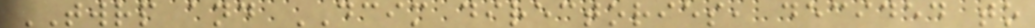TWRP and DCIM directories, decided to
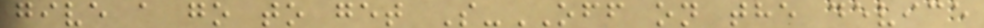give a go to get S-OFF on the device
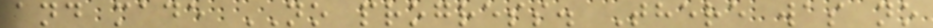and made NO progress. There was no
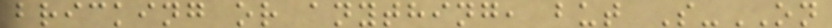bricking or anything, but S-ON
